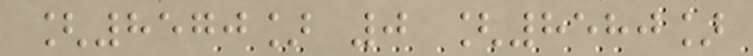[8570] 0 [8580]
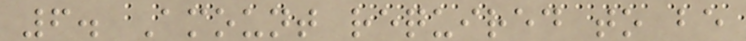6. Amount required to be
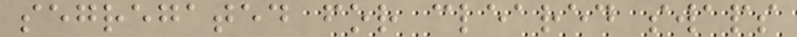segregated for cleared swaps
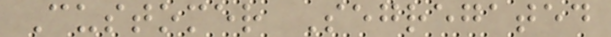Customer Segregated
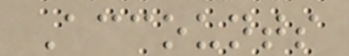Accounts
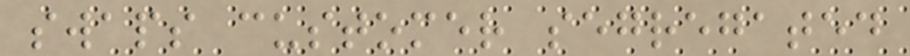swaps customer segregated
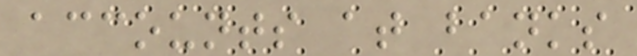accounts at banks
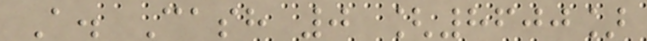A. Cash 0 [8600]
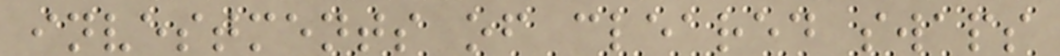investments of cleared swaps
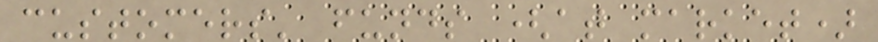customers' funds (at market)
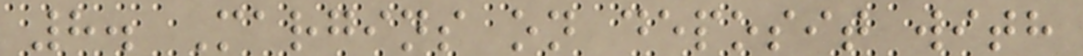8. Margins on deposit with
